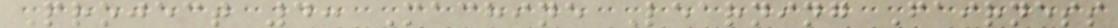Project 4: Machine Learning Fairness
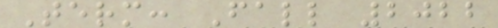Term: Fall 2022
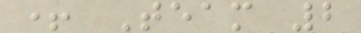+ Team 2
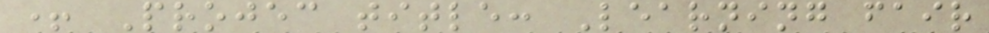+ Projec title: Learning fair
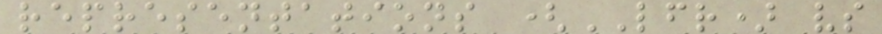representations (LFR) vs
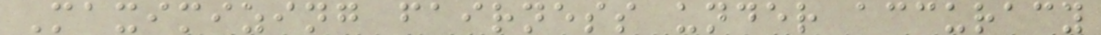Maximizing fairness under accuracy
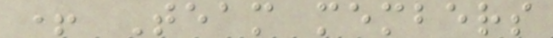+ Team members
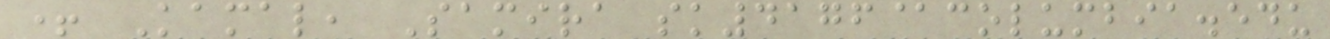+ Kamal, Samira sk4176@columbia.edu
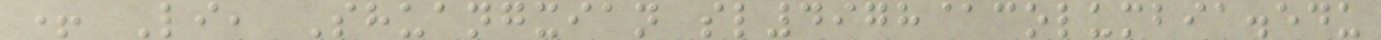+ Li, Shuangxian sl4978@columbia.edu
